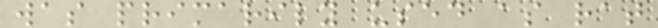was primarily used as rat
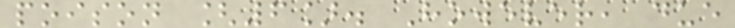poison [6]. However, due
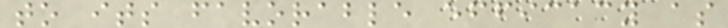to its favorable efficacy as
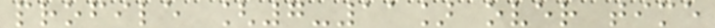profile [7-11] over time
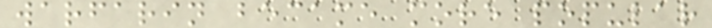warfarin became more popular
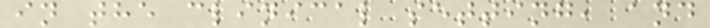in the clinical setting, and
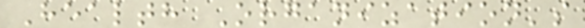Health Organization's
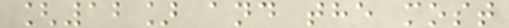[12] and the most
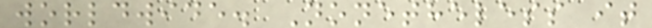worldwide. Nonetheless it
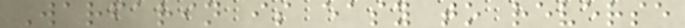Warfarin is easy to reverse
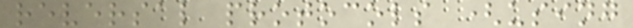reversal protocols (using
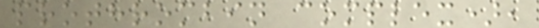prothrombin complex),
